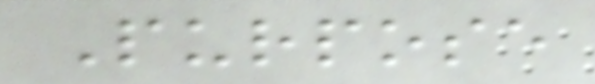Purpose
